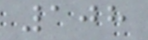108
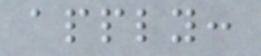apply:
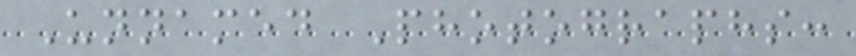Unnamed Photographs:
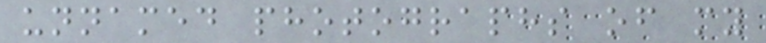unnamed photographs of my
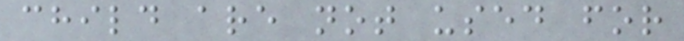child are not used for
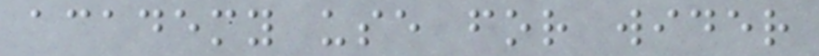academy use for wider
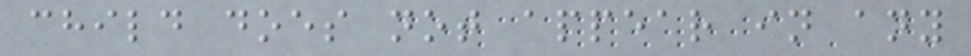child does not appear in any
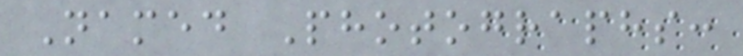Named Photographs:
